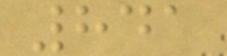841
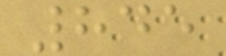845
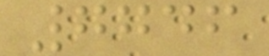7746
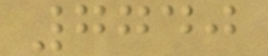7740
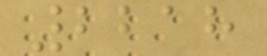2218
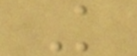K
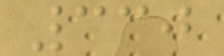330
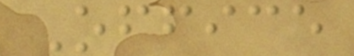Office
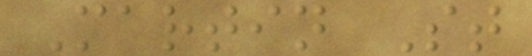Martin St
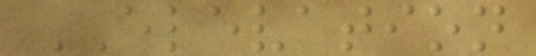ELEVATION
